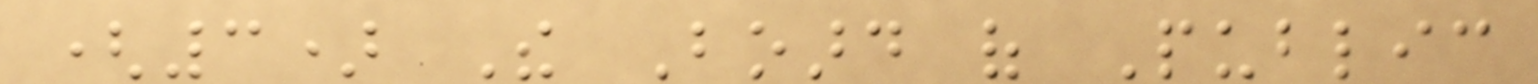(3) The Board of Public
